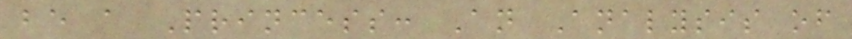be a Princess: An Analysis of
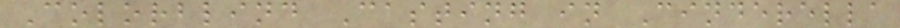Colorblind Casting in Cinderella
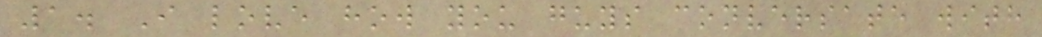1. I love how you guys conversate with
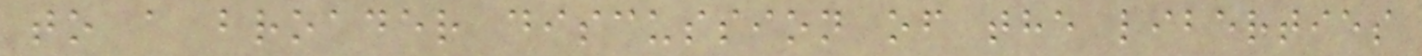to a broader discussion of the liberties
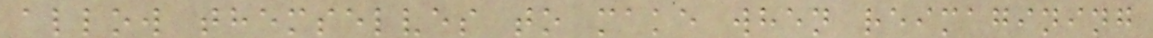allow themselves to make when reimagining
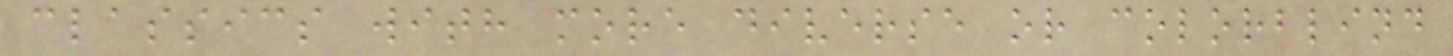classics with more diverse or colorblind
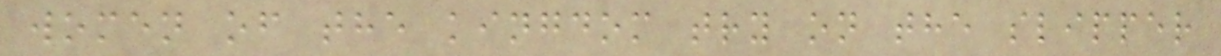women of the kingdom try on the slipper
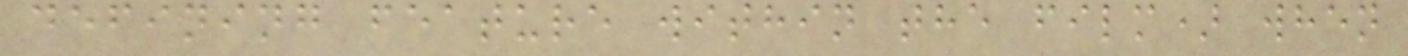defining feature within the film) when
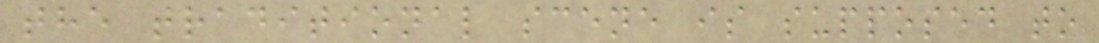the traditional scene is supposed to
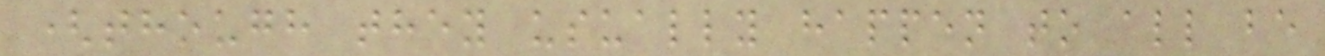(though they usually happen to all be
